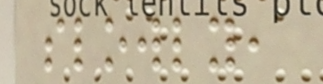slowly,
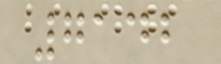7142
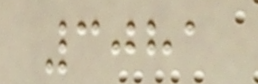3081
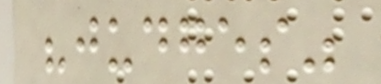"judges"
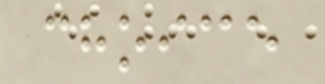choice
